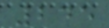245
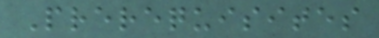Prerequisites
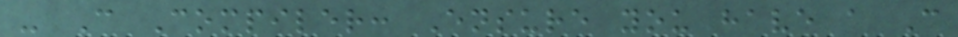- C Compiler: Ensure you have a C
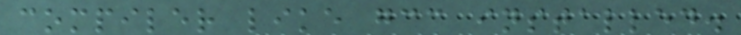compiler like gcc installed.
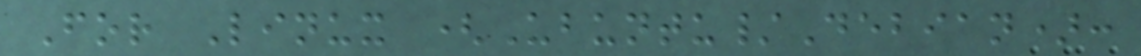For Linux (Ubuntu/Debian):
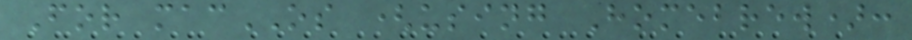For macOS (using Homebrew):
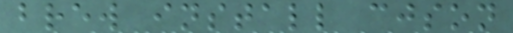brew install cjson
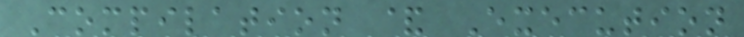Compilation & Execution
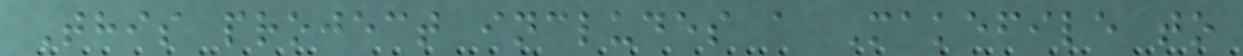This project includes a Makefile to
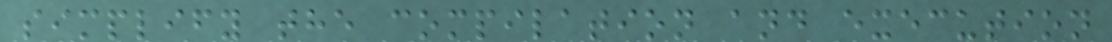simplify the compilation and execution
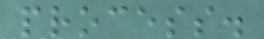process.
